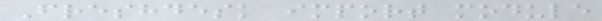Freshdesk import module
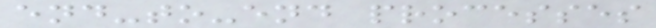end-to-end processes
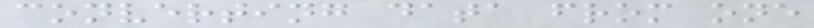converting data from one
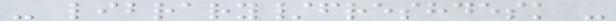- library/freshdesk -
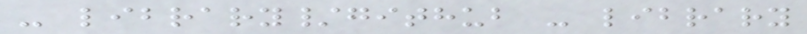- library/github - library
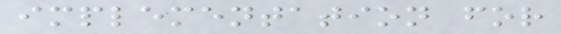implementation for
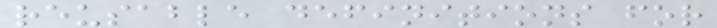reusable definitions for
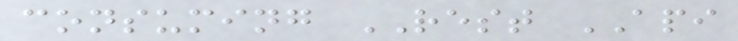consuming REST API
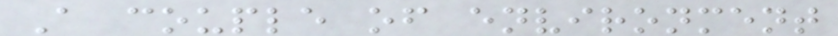A couple of environment
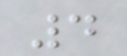4
